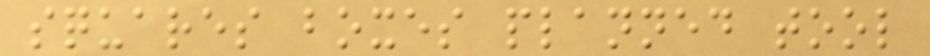squares boxes planned tool
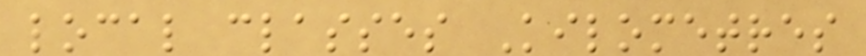local classes Kilometres
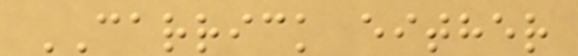CARRICK either
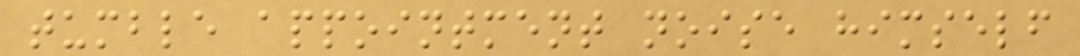tumble appointment noise himself
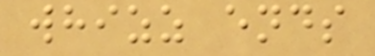whizz ends
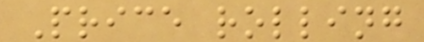Price rolling
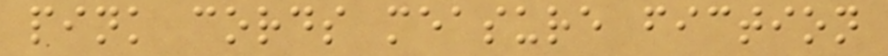pink cords measure fiction
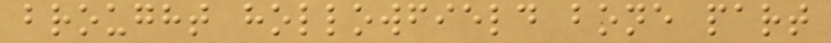brought hollowfield bone part
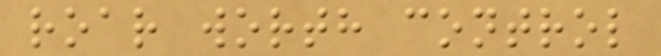roar worth control
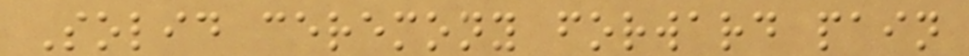Solid ceremony forward pain
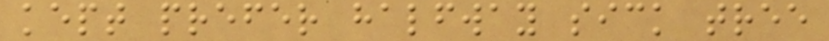kept prefer halfway sick tree
